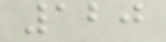120
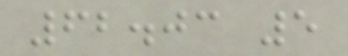62.03 5
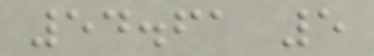54.61 5
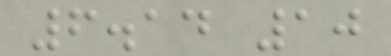6.14 10
